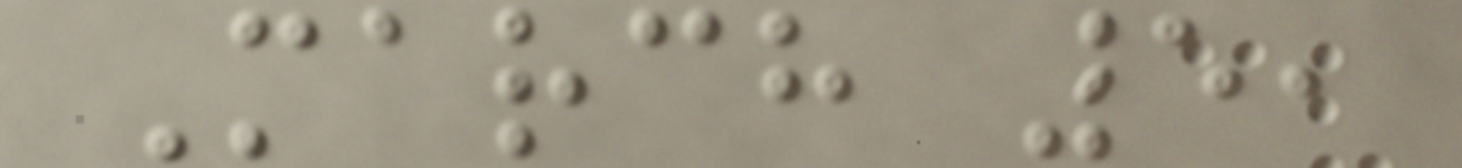March 5,
